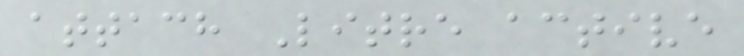attach Litre active
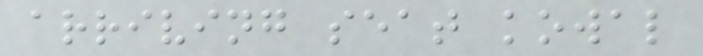arriving seat kowal
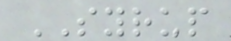SYRUP
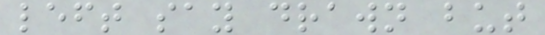left say drawn but
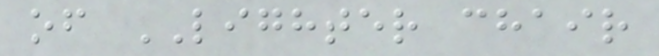of LIGHTER chair
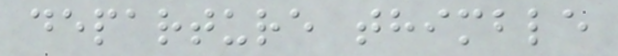departure thimble
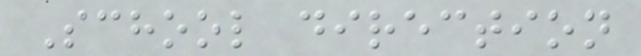School direction
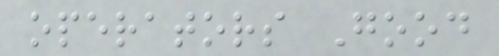operators Good
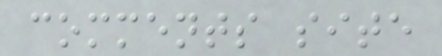comments site
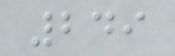249
